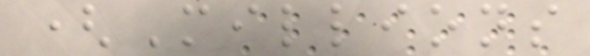(Millions
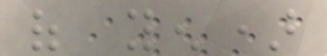of yen)
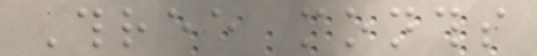Three months
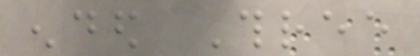ended Three
